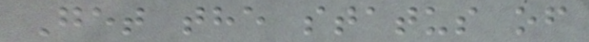Get the status of
